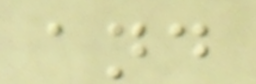and
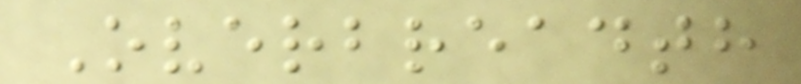Overbreadth
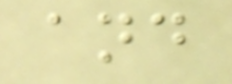and
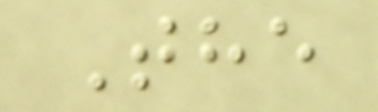The
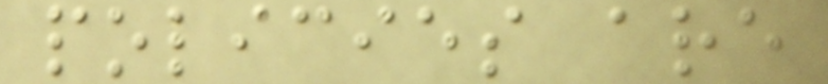policies are
